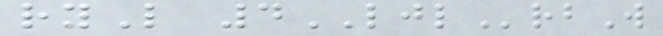ryL 4LJLrbW
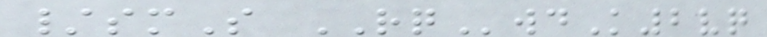/smS RQwdK2vq
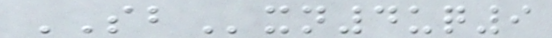SBxn4uq9
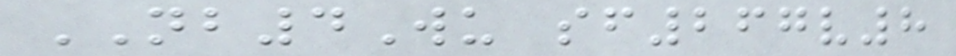NB4Wu sf267v8
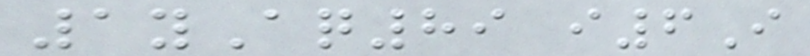1yAq89 i6I
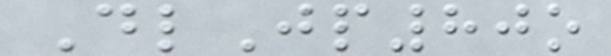DlJp80o
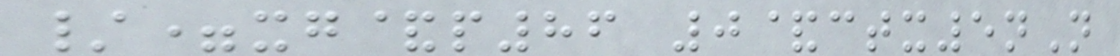/=xg&p86 0&ctx5nN
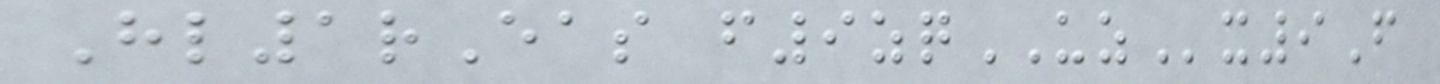Hl1rEas f9zqUZx9F
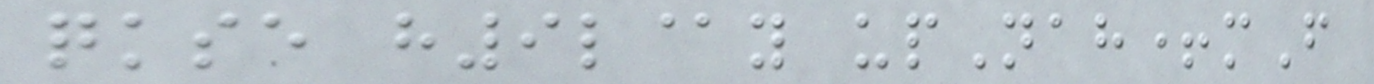qkse h9l@y upNah+mF
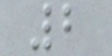2
